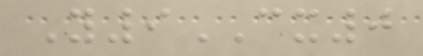Y9CX0
